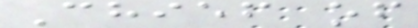Chief of
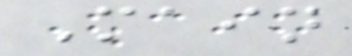Main
